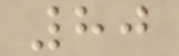80
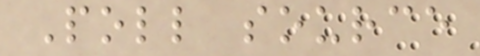Poll source
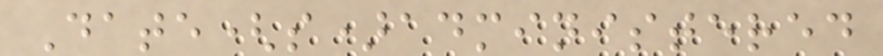Date(s)administered
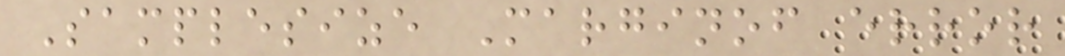Samplesize Marginof error
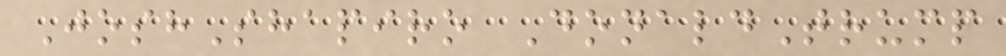JoshShapiro DonaldTrump
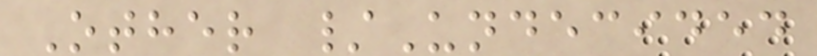Other /Undecided
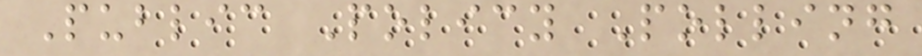Public Policy Polling
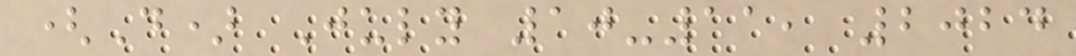(D) July 10-11, 2024
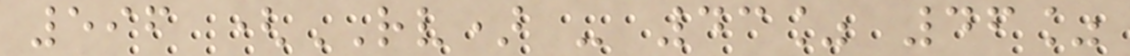596 (RV) - 43% 46%
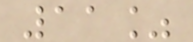11%
